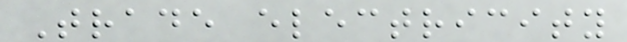Trade electricity
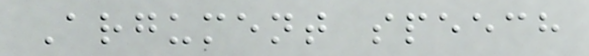Argument speech
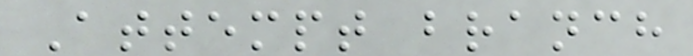Attempt branch
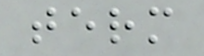term
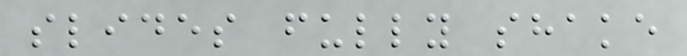slides fully shake
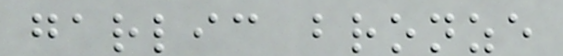garlic bronze
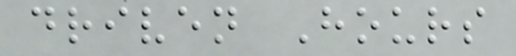driven Hours
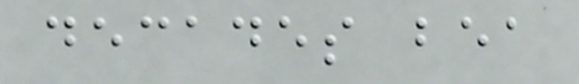decades bea
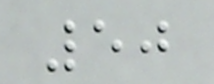50
